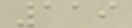119
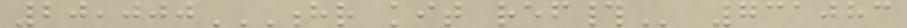20,000HR KIT REF# 731083
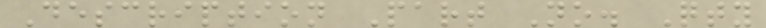Description Part No. Qty
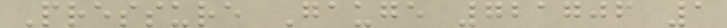Pressure Gauge 721706 1
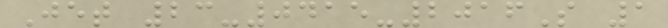Jet 23-0415-2016S 1
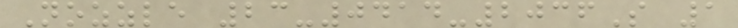Nozzle 23-0414-2036S 1
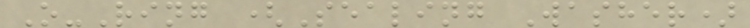O-Ring (Sealing Washer)
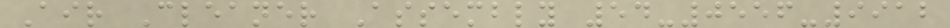Air Cleaner Assembly 54-0556-9912
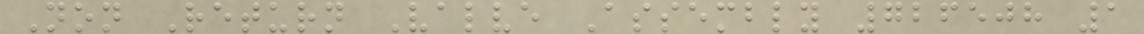Non Return Valve Assembly 726508 1
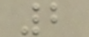2
